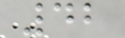42
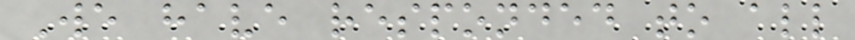We have responded to all
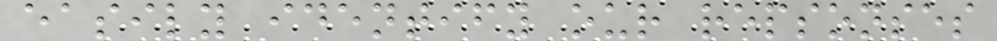easily identify our repsonses
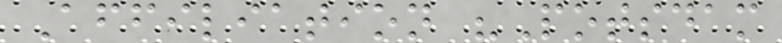Affiliation "Potsdam
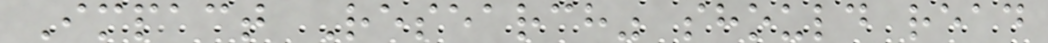Impact Research" should read
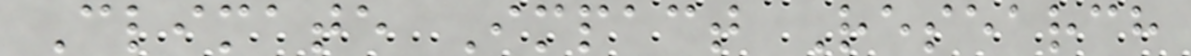Climate Impact Research
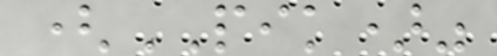(PIK)"
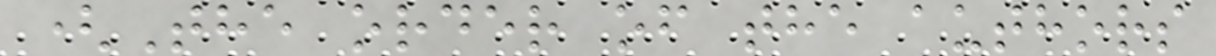(The order of the authors
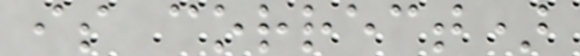is correct)
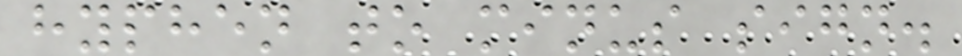hyphen to minus sign.
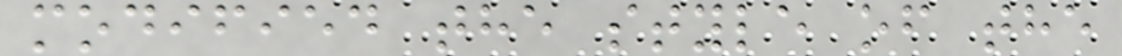modified the style of the
